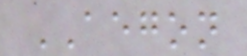AEGON
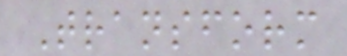Transform
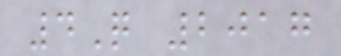4Q 2017
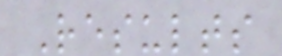Results
